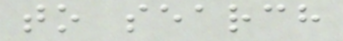to search
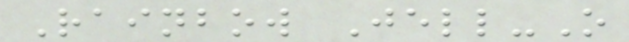Rainbow Jell-O
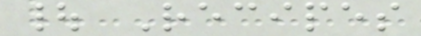| Recipes
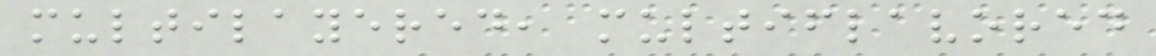multilayered, multiflavored
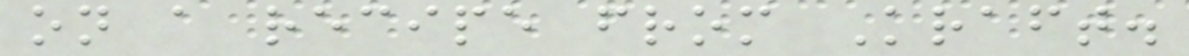on a recipe from Kraft.
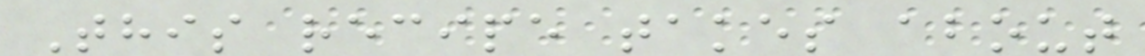This recipe takes about
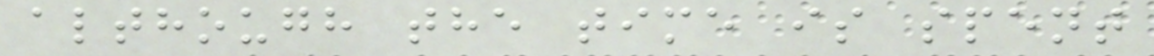although the time is spent
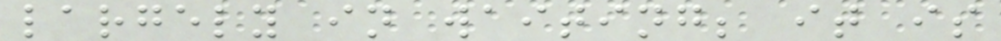largely in waiting; it is
